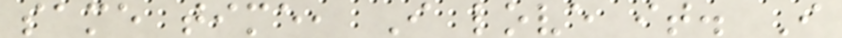same time, I love it. I
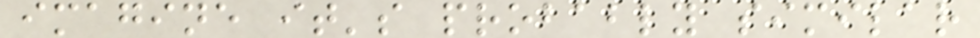imagine it's probably similar
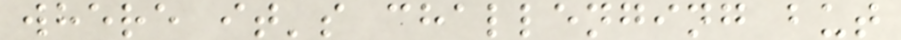where it's challenging but
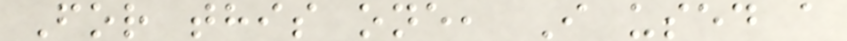For this one, I used a
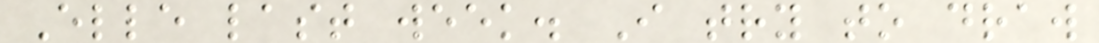Elle last week. I try to draw
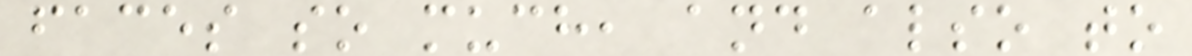faces so much, and also to
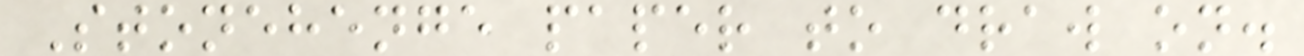Stonehenge paper to draw on.
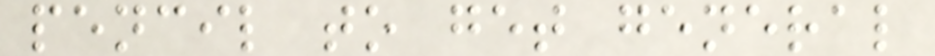pencil to get general
